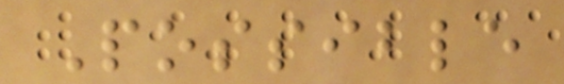Possible
